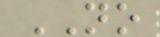NO
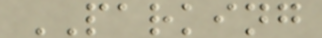PARKING
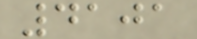4101
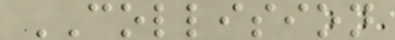COLLISION
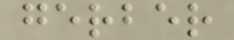gerber
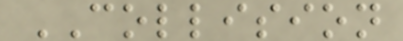COLLISION
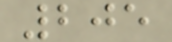205
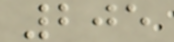205
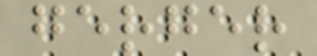gerger
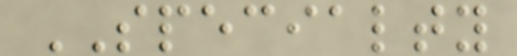SPECIALTY
